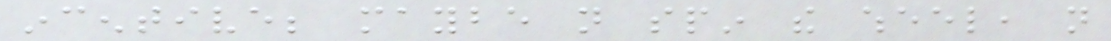incentive; maybe not spin the wheel, not
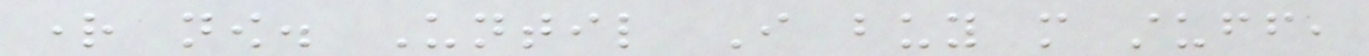right now. Until I buy more stuff,
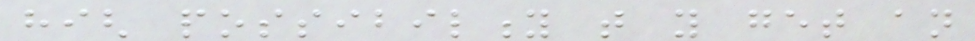high possibility that you get an
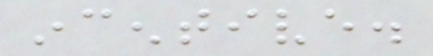incentive.
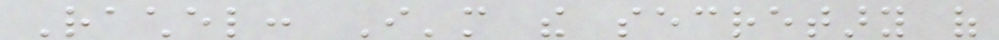Rachel: I'm the secretary of
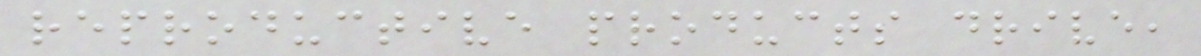reproductive products drive,
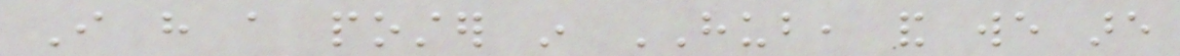I have a poster in HUB, and we are
